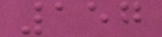157
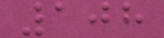108
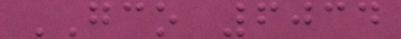GCO 6034
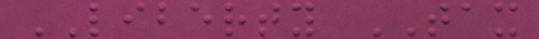LIBERTY TAX
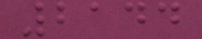2144
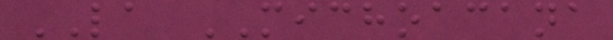LA MICHOACANA
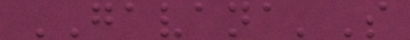GAVANA'S
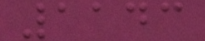1143
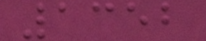1352
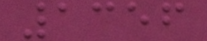1356
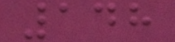148
